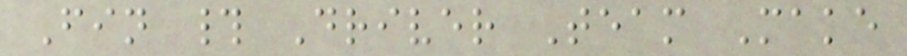Fin # Driver Team Make
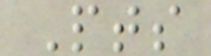Pts
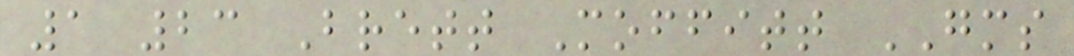1 23 Brett Moffitt GMS
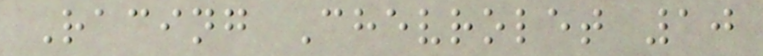Racing Chevrolet 10
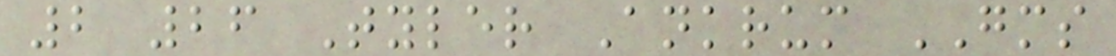2 26 Tyler Ankrum GMS
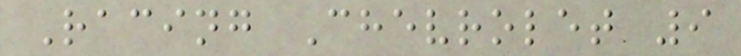Racing Chevrolet 9
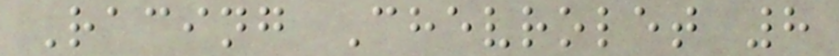Racing Chevrolet 8
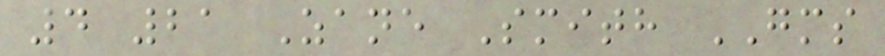4 21 Zane Smith GMS
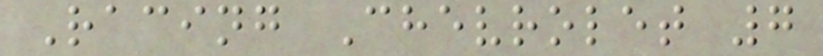Racing Chevrolet 7
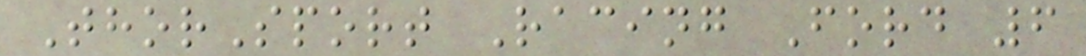ThorSport Racing Ford 6
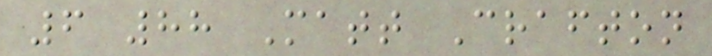6 88 Matt Crafton
